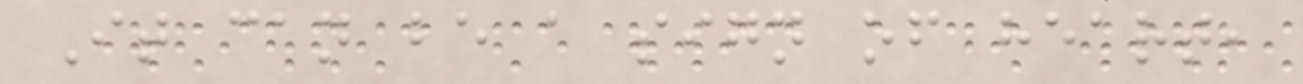It can be a sign of heart,
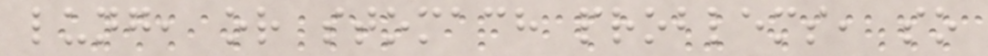lung, or stomach problems, so
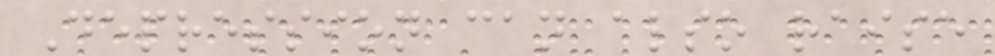Depression can also raise
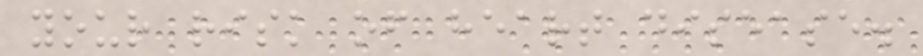your risk of heart disease.
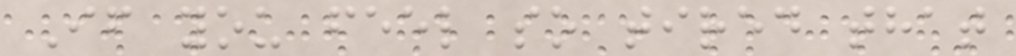If you feel so tired that
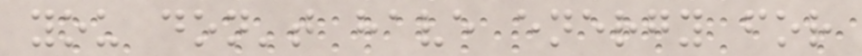you don't have energy for
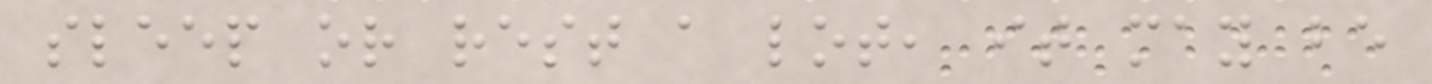sleep or rest a lot, it may be
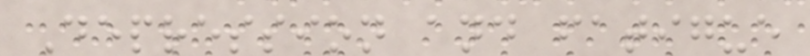Depression and fatigue
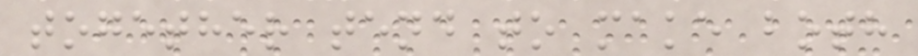together tend to make both
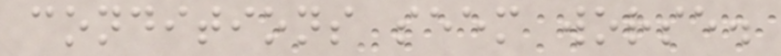conditions seem worse.
